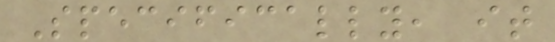Specifically, it
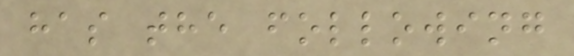has the following
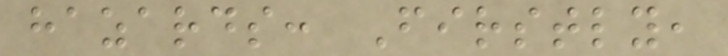hazards: Firstly,
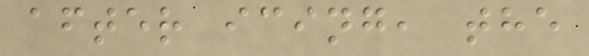after icing, the
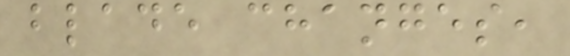blade changes,
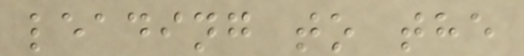leading to the
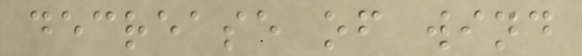decrease of wind
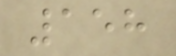158
